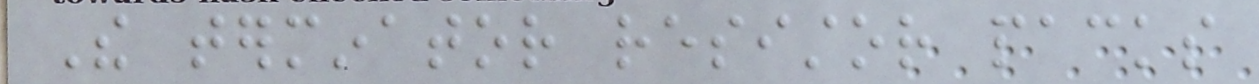The terminator resistor packs
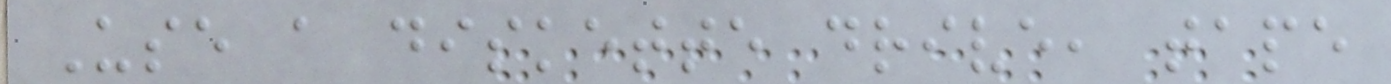Use a diskette drive, tape
